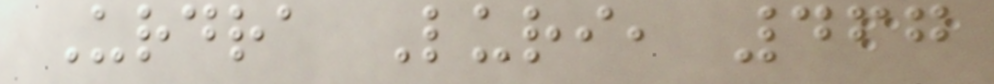Urdra Luri, 467
